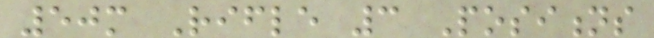50m Rifle 3 Positions
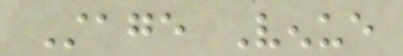Stage Venue
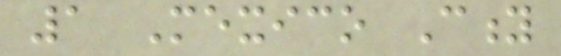1 Mexico City
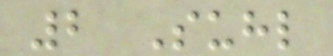2 Suhl
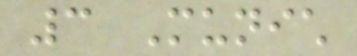3 Munich
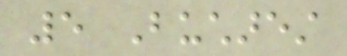5 Bucharest
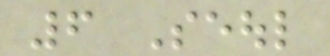6 Seoul
